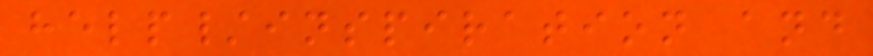help/inspiration and
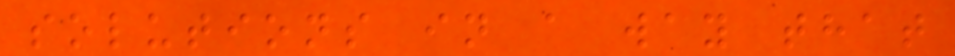solutions in a way that
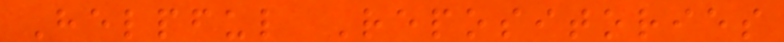Helpful Repositories
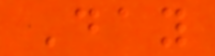Day
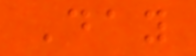Day
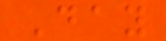Day
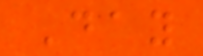Day
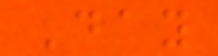Day
